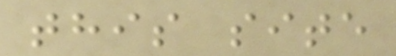this site
